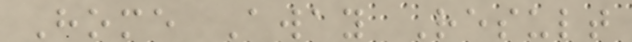Home Away Result
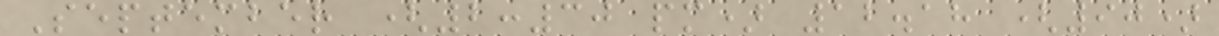September (2:30 pm) 12.18 (90)
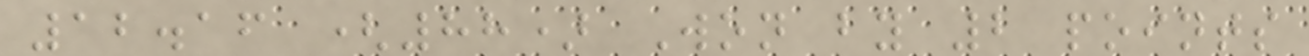12.16 (88) Won by 2 points
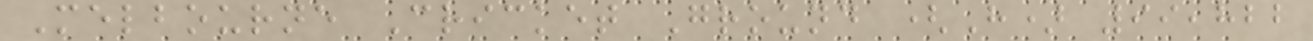Melbourne Cricket Ground (H) 99,822
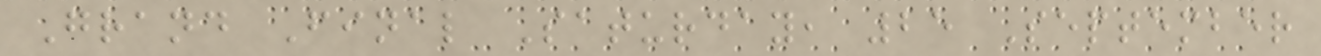Grand Final Saturday, 25 September
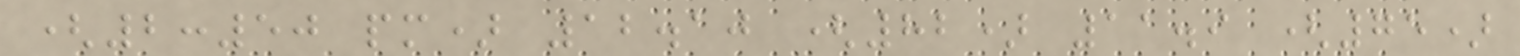(2:50 pm) 12.10 (82) 11.9 (75)
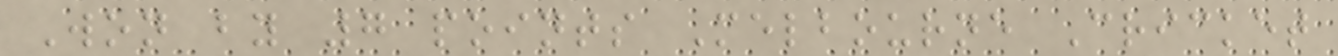Won by 7 points Melbourne Cricket
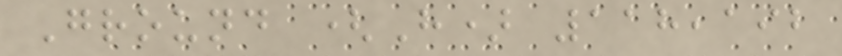Ground (H) 118,192
